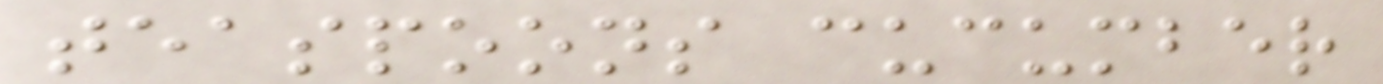teaspoons cucumber
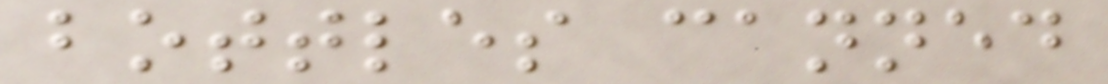bottles canned
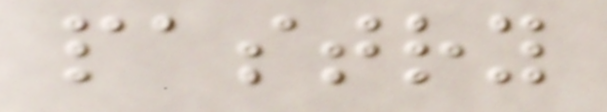pastry
